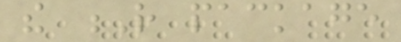the R package
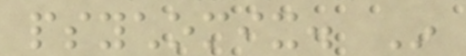psychomix. In
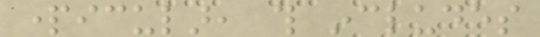particular, this includes
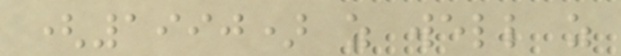(1990) as well as
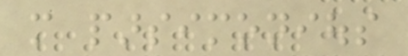more parsimonious
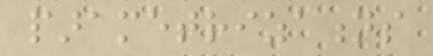parametrizations
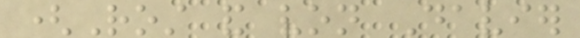(Rost and von Davier
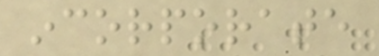incorporate
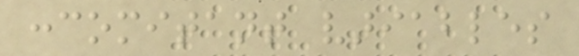concomitant variables
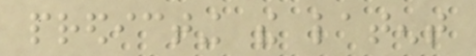predicting the latent
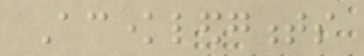Acknowledgments
